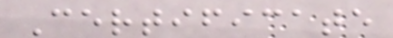Certificate
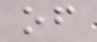of
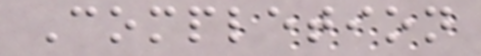Completion
